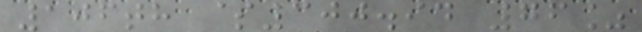106th $300.94 76%
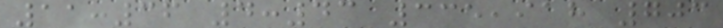11:36 4:43 335,918 703
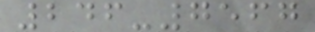246-7567
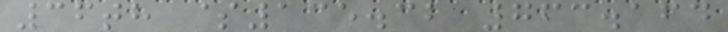36th $135.32 763.164
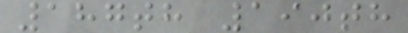187th 190th
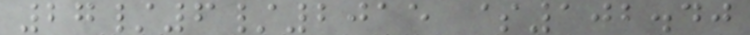27/6/2015 $102.40
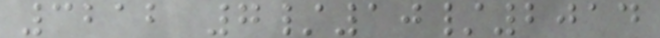3212 7/10/2014
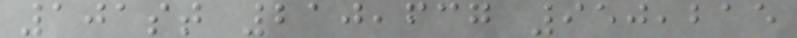101st 210,637 950,215
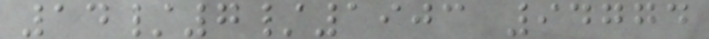14/7/1903 94774
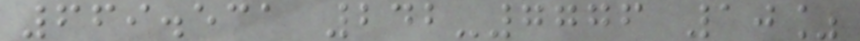669.531 242-7776 10%
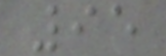95
